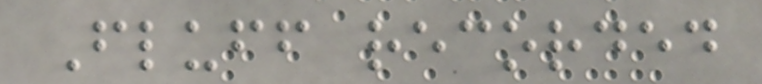Fluff recorded
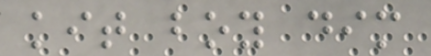kit boy dim
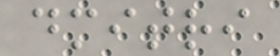dmitri
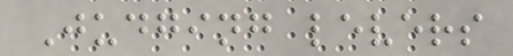Judging levers
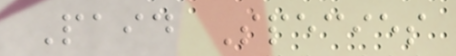Paid Species
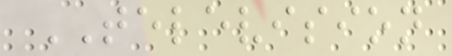TELEVISION
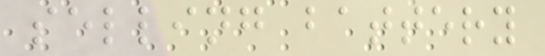selling battery
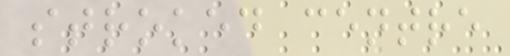stroked centre
